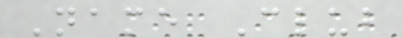Name Club
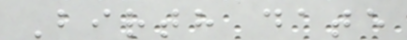Birth date
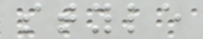style
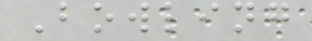Bowling
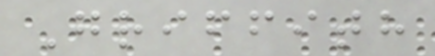Griffith
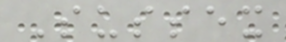Sussex
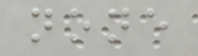none
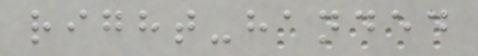right-handed
